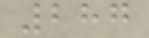287
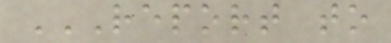REPORT TO
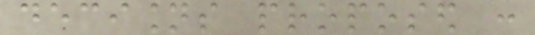decisions proposed :
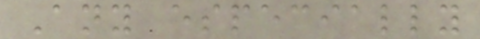Any especially
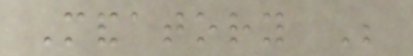Mandatory Be
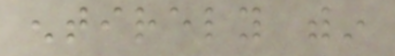entirely within
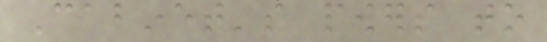Cabinet's powers to
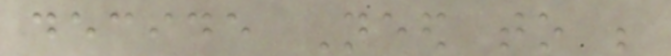decide Need to be
